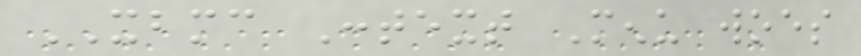XBMC Context Menu woes
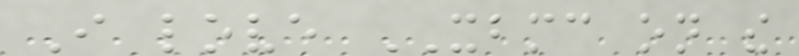I love XBMC on the
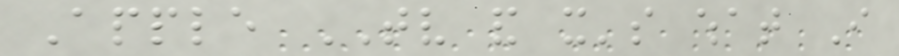Apple TV and it's what I
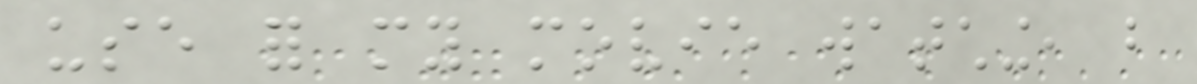use for my movie watching, but
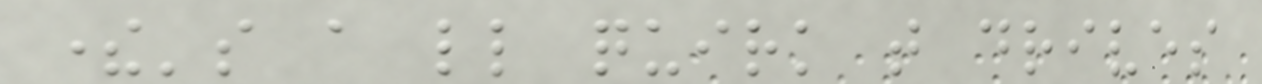there's a little quirk that drives
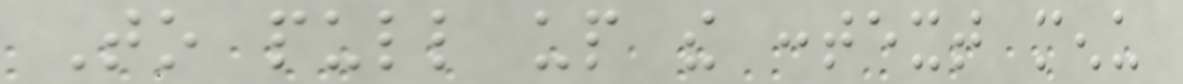To pull up the context menu
